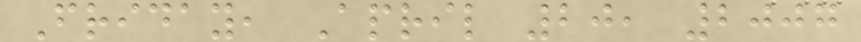Friday, April 20, 2007
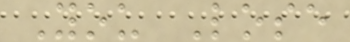You Lose
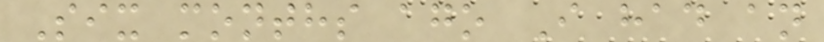Six months ago I had an
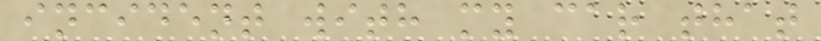incident with my car that
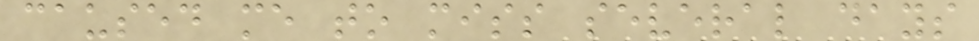caused me to miss several days
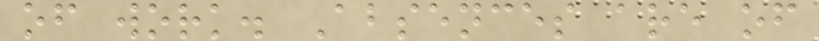of work. Absences are of
